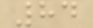84
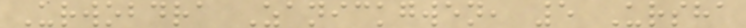Urwobdra Zanickgwen, 5 Ursha
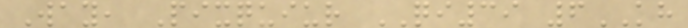Way, Pixquiur QI39 6KH
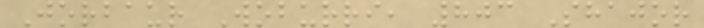Jorbaur Woburri, 803 Shajor
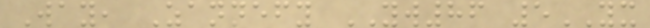Way, Zannefy YW86 5YX
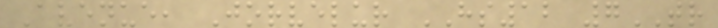Avenue, Jorvelur HS12 7TR
